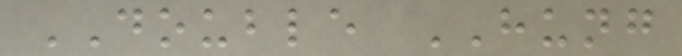DOUBLE HUNG
